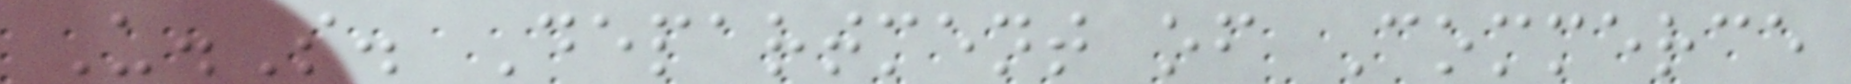U.S. Department of Commerce
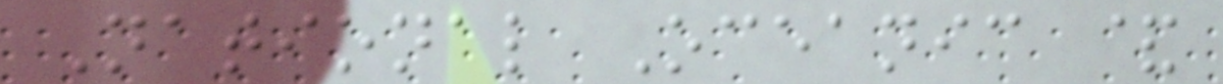National Oceanic &
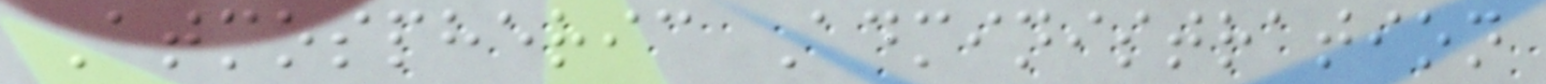Atmospheric Administration
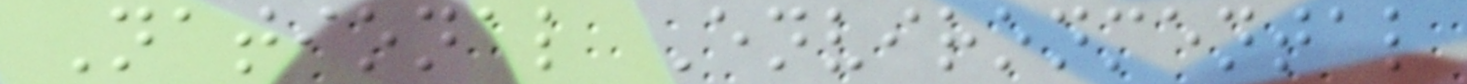National Environmental
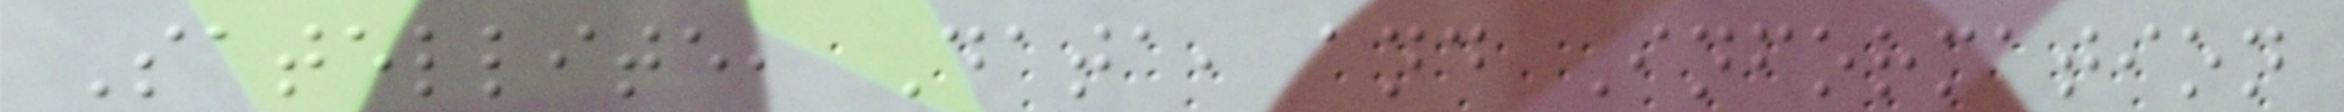Satellite, Data, and Information
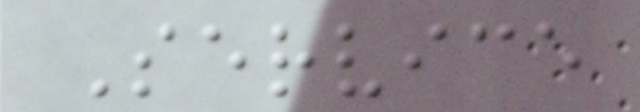Service
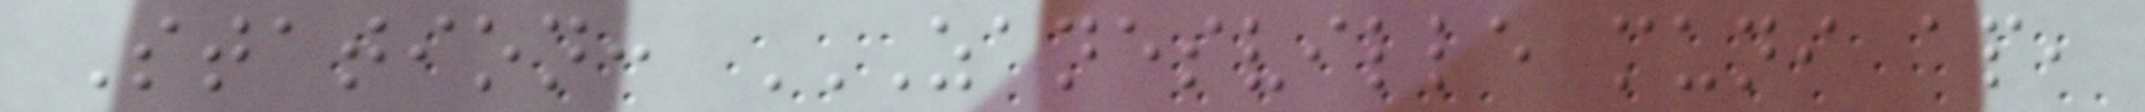Station: ZANESVILLE MUNI AP,
